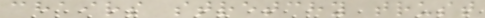chairs stretchy trust
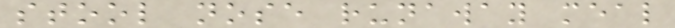stool nose runaway meal
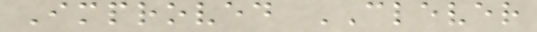Improved CLEVER
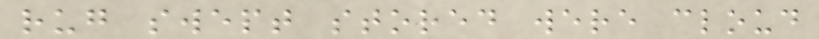rug swept stored were cloud
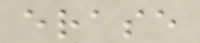erase
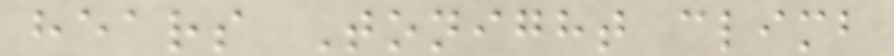hears Tonight climb
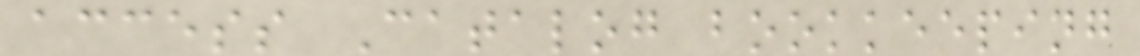access Catalog bookkeeping
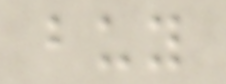buy
